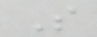S
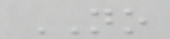NO
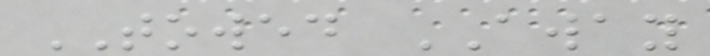TOWED AWAY
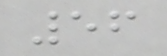56
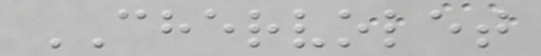CHERVOLET
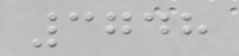3748
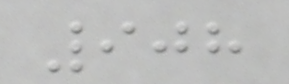908
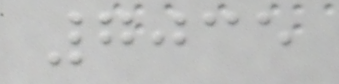7035
